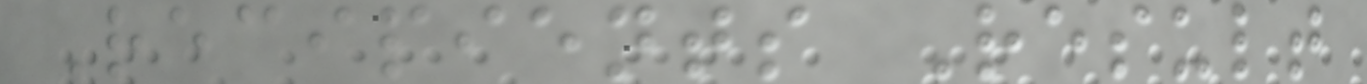Recipients Result
